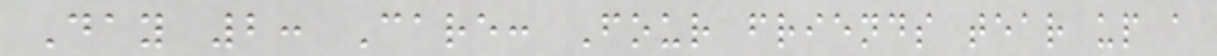Day 2: Care: Four friends tear up a
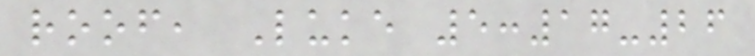roof, Luke 5:17-26
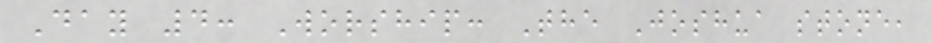Day 4: Worship: The Joshua stone,
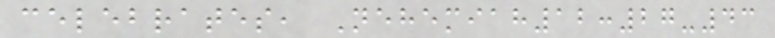celebrates, Nehemiah12:27-43
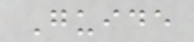Guide
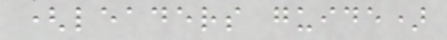(leaders guide)
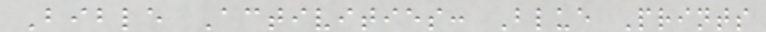Bible Activities: Blue Prints
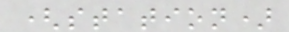(station)
